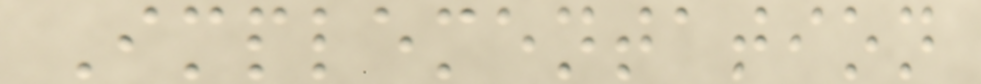Implementation
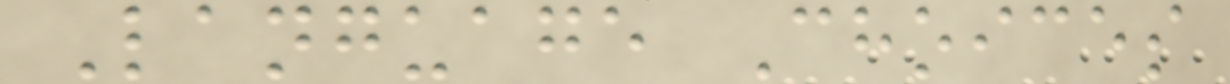Language Choices
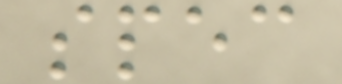spec
